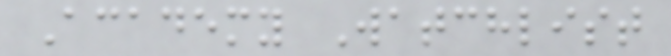Academy Watchlist
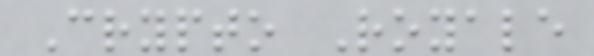Crypto Royale
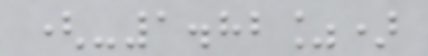(-1.82%)
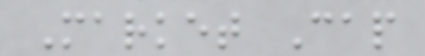Market Cap
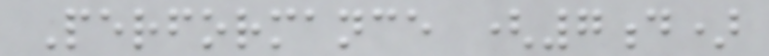Performance (7d)
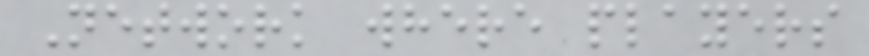Network where players
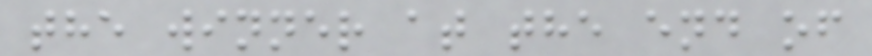the winner at the end of
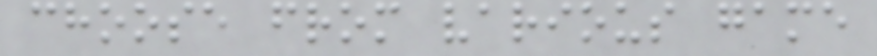choose from various game
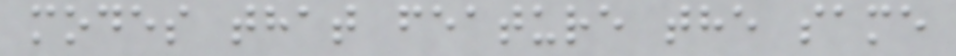modes that feature the same
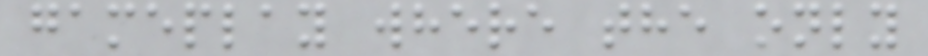gameplay where the only
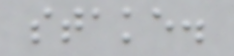stake.
